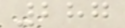287
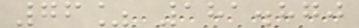76% 181.870
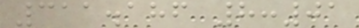311.186 8:01
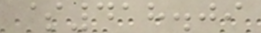$418.09
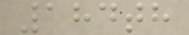184th
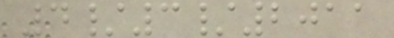4/3/2011
